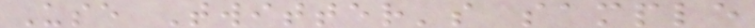Use Twitter's sample
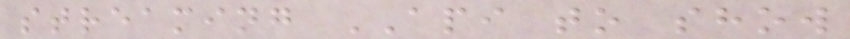streaming API to show
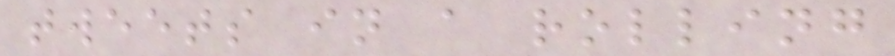tweets in a rolling
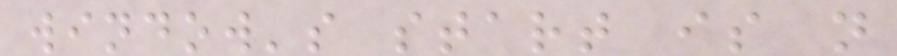window's start is n
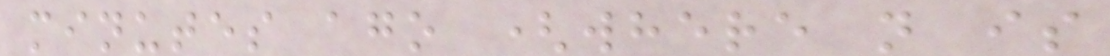minutes ago (where n is
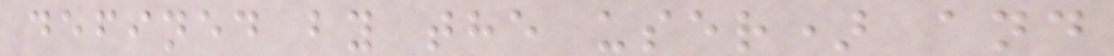defined by the user) and
